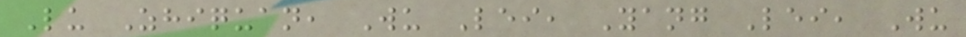Lu Zhiquan, Wu Lei, Yang Lei, Wu
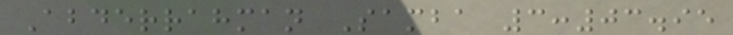Abderrahman Samba 3:03.95
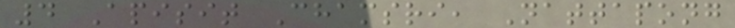4 Apisit Chamsri, Nattapong
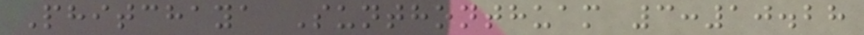Phitchaya Sunthonthuam 3:10.28
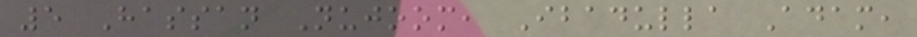5 Hassan Nujoom, Ibadulla Adam,
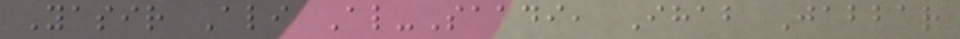Yasir Ali Al-Saadi, Ihab Jabbar
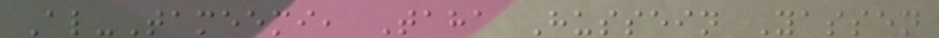Al-Tameemi, Taha Hussein Yassen
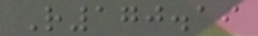R170.19
